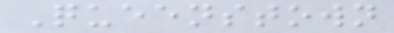Queenstown
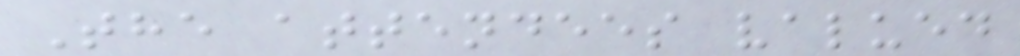The attendees valued
